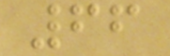66
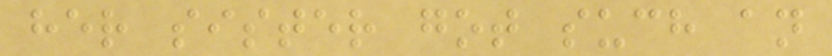her sister got such an
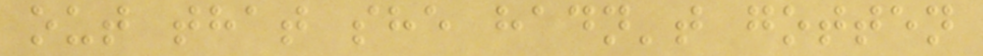out that she hadn't gotten
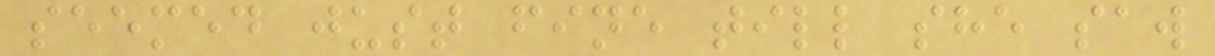seemed just fine till she saw
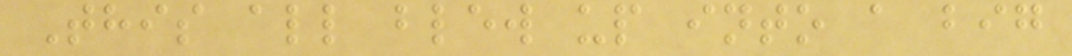This all blew up into a big
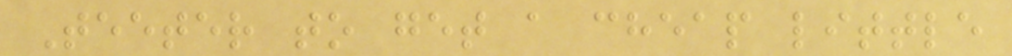Teeter to get a cheap little
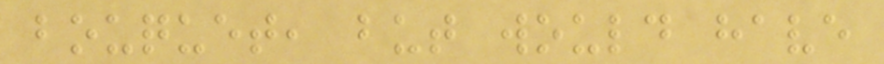bouquet, but would have
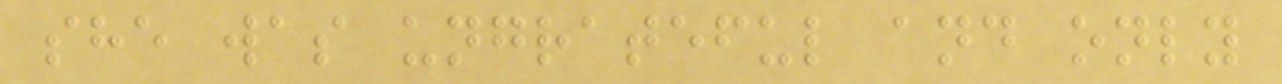she was ungrateful and only
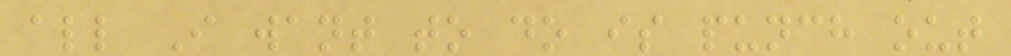all I want to do is punch out
